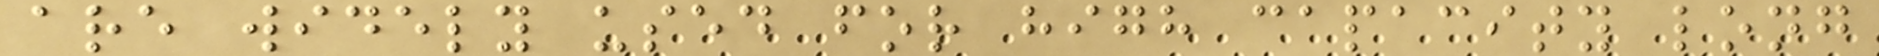are widely used for high capacity long
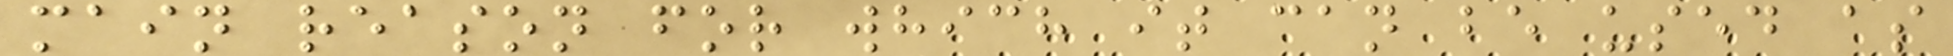main reason for which it can be used as
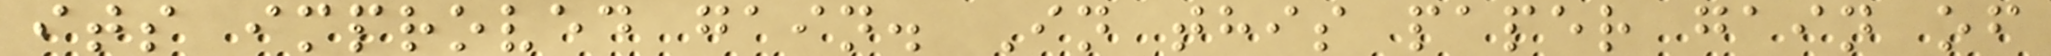its improved gain. In this paper gain of
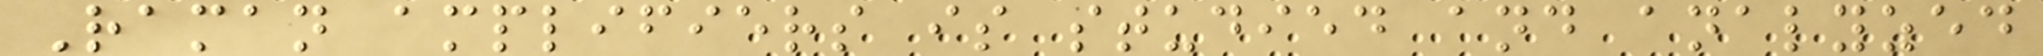Raman amplifiers is studied and analyzed
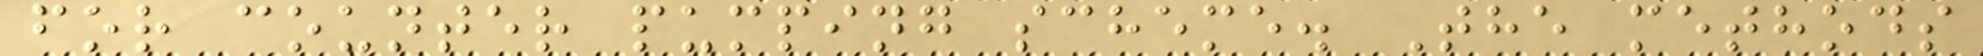for counter pumping scheme. The methods
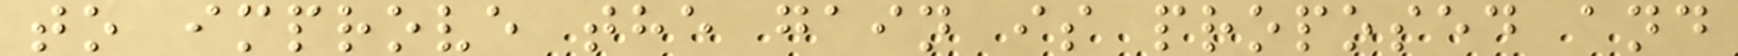to improve the gain is proposed and
